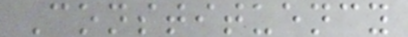Constituency
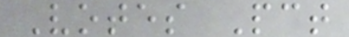Votes Pct
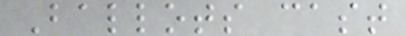Ballots cast
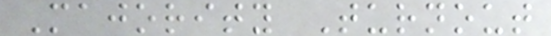Majority Turnout
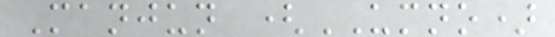Manjun (UMNO)
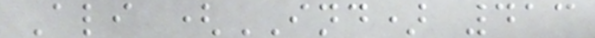Ali (IND) 413
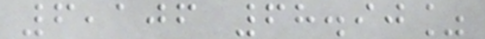6,106 68.90%
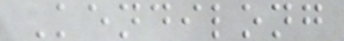Kendilong
